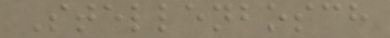Stellenbosch
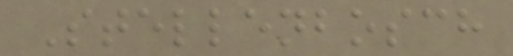Stellenbosch
